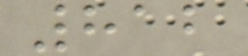812
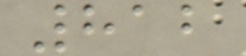812
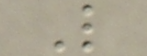L
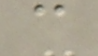c
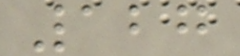127
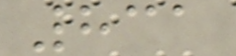831
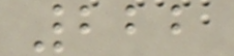222
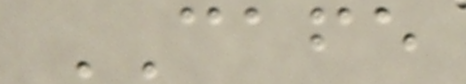CAFE
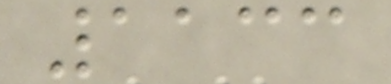1133
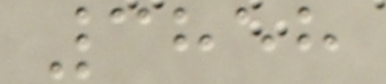3858
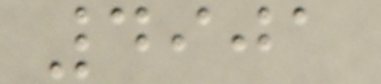4901
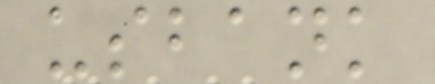usbank
